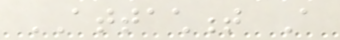ATTACHMENT A
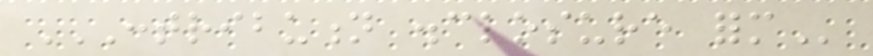CONTRIBUTION DISCLOSURE FORM
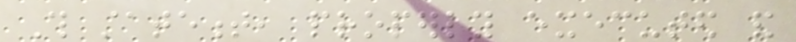This statement, properly executed and
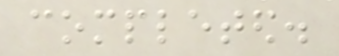completed.
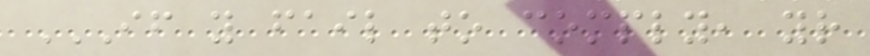IF YOU FAIL TO COMPLY, YOUR
